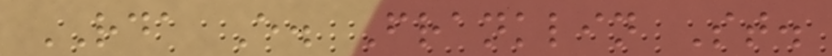RDA E. Franklin St.
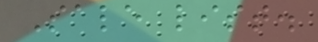Sale list.
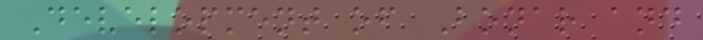Development of Bonar and
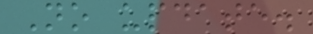No update.
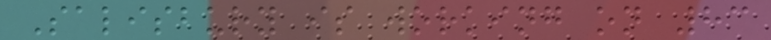Salisbury is working on 83
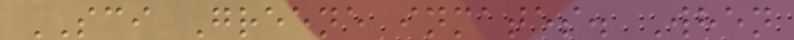SCI Greene inmates. When
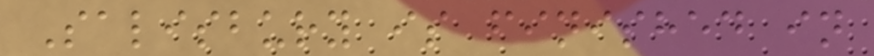Salisbury is finished in
